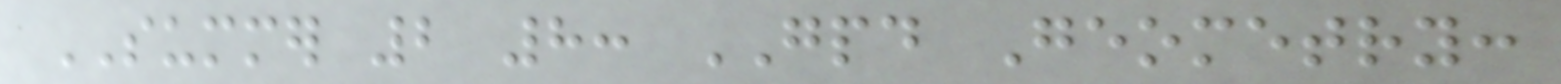SUMMER 2 8: GPD Geometry:
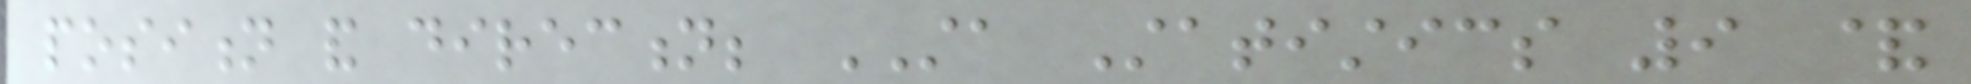position and direction; STA Statistics 9 &
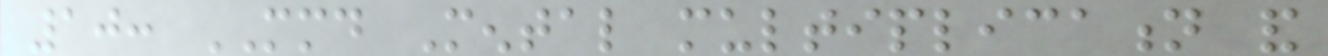10: MMD Mental multiplication and
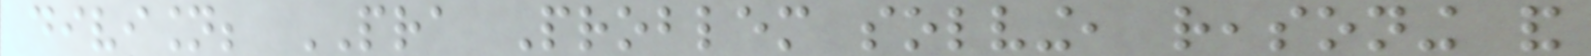division; PRA Problem solving, reasoning and
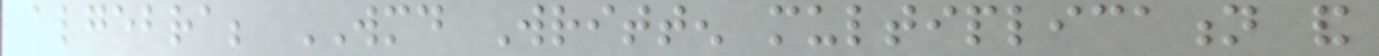algebra; WMD Written multiplication and
